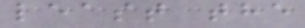least the
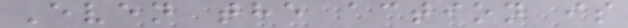Even the action is
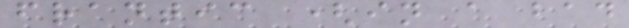frantic (in a bad
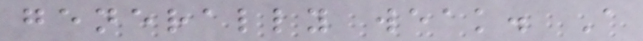generally weak. A
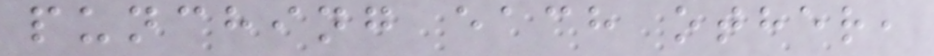punching each other,
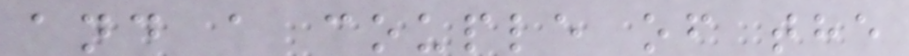and a couple of the
